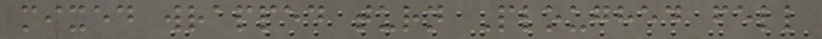mixed wrapped turn Ploughed fell
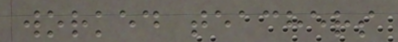worked teachers
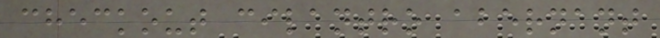checkout cilantro abernant
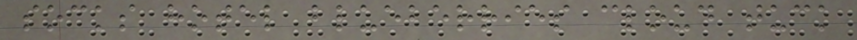socks hotel blueberries cloud tuck
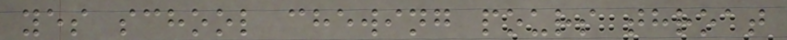yes school chewing pours throat
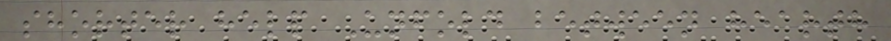shorter help Unfold between hearth
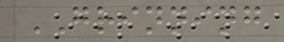GRINNING
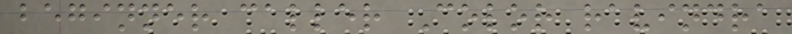beginner caller Color ravindra
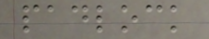padlock
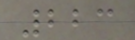223
